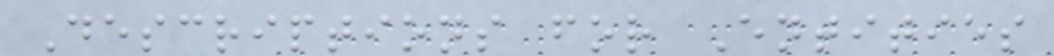Descriptions for Entities
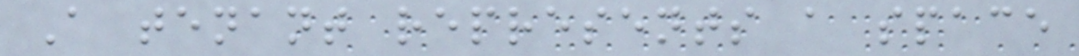A tenant represents a space
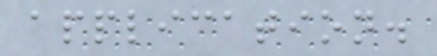application.
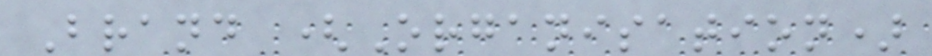Brand (Organisation)
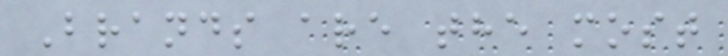Brands are the most
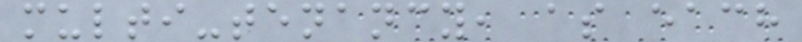multi-tenancy, as each
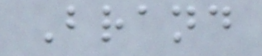Brand
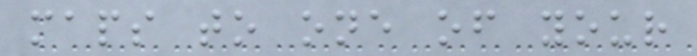maps to one of your
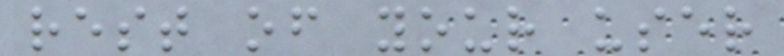rest of your user
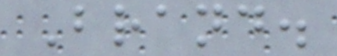Brand.
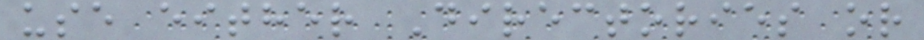use either Directories or
